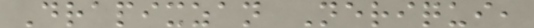Drapixzan Neriqui,
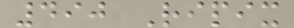490 Ripix
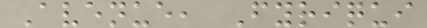Avenue, Fyriqui
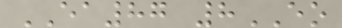EA87 8EO
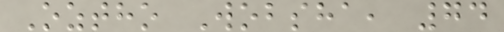Oztho Wobsha, 74
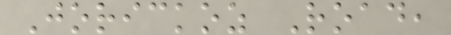Jorickoz Road,
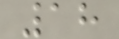18
